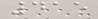415
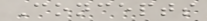Concepts
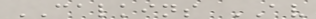CALKINS AV
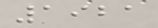1921
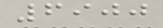6900
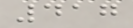417
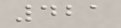421
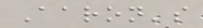Aaron's
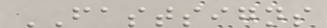FASTSIGNS
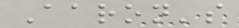Aaron's
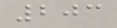203
